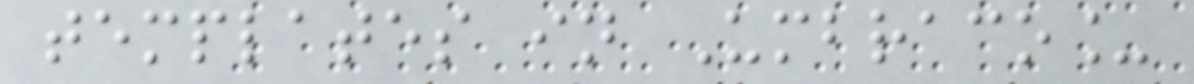templates in Umbraco_
